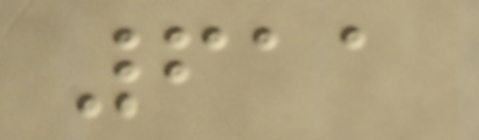611
